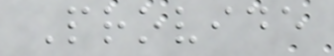Provide
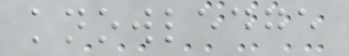knowledge
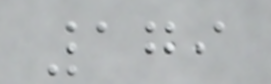179
